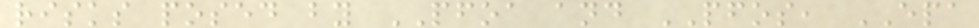risks posed by PFOA and PFOS, EPA
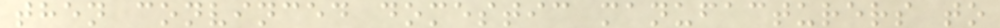then convinced domestic manufacturers to
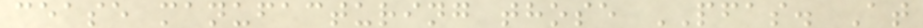cease manufacturing those PFAS. At
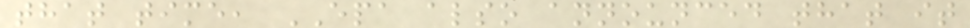that time, EPA also announced that it
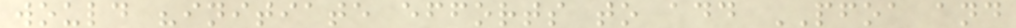would "initiate efforts to add PFOA and
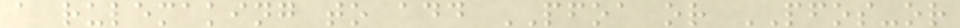a rulemaking to add PFOA or PFOS-or
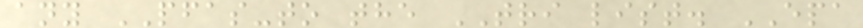any PFAS-to the TRI list. EPA
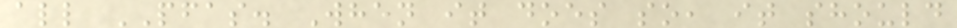all PFAS. When it does so, it should
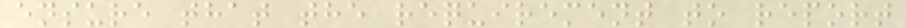ensure that the requirement to report
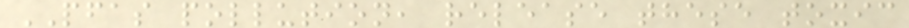PFAS pollution, release these toxic
